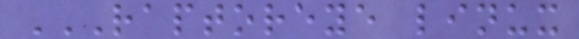RAPTOREYE LINUX
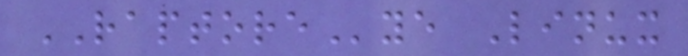RAPTOREye Linux
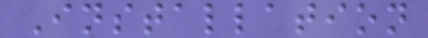Installation
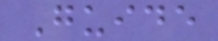Guide
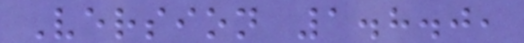Version 1.8.0,
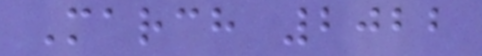March 2022
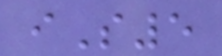iS5
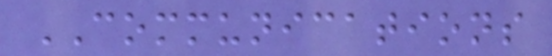COMMUNICATIONS
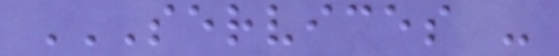SERVICES -
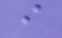i
